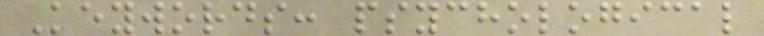Keywords: psychological
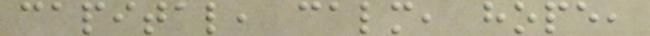capital, calm, hope,
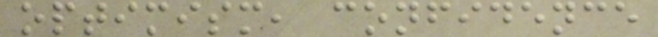optimism, confidence
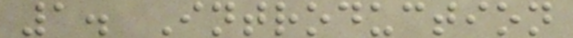1. Introduction
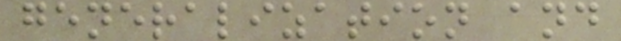generalization and
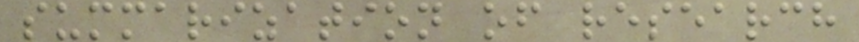summarization of research
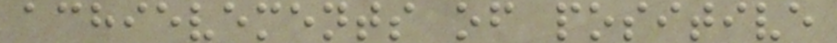achievements of positive
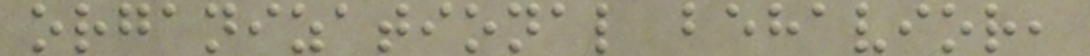organizational behavior,
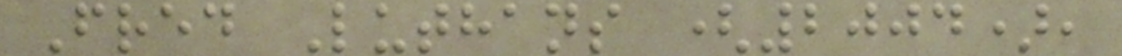Fred Luthans (2004),
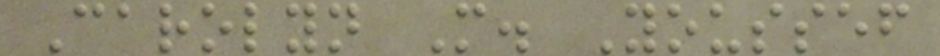Carolyn M. Youssef
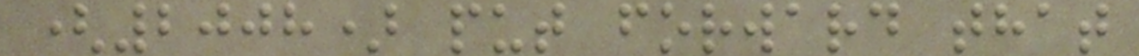(2008) put forward that
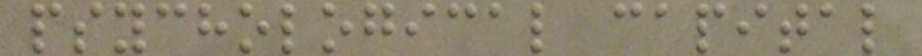psychological capital
